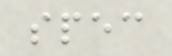spec
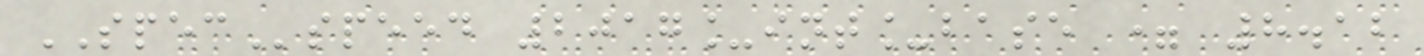SPECspeed 2017_int_base = 8.12
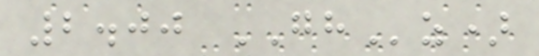2.00 GHz)
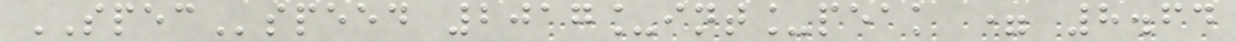SPECspeed 2017_int_peak = 8.64
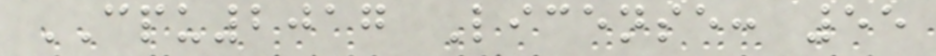CPU2017 License: 55
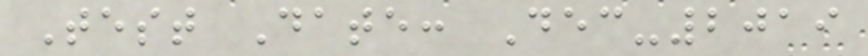Test Date: Dec-2019
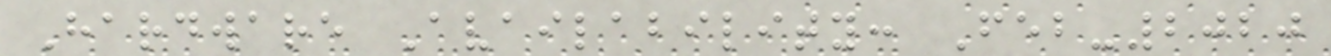Hardware Availability: Feb-2020
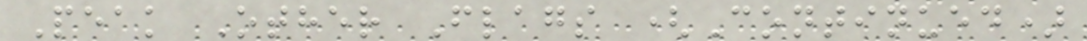Peak Other Flags (Continued)
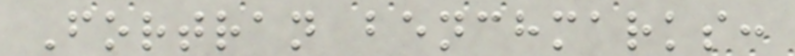Fortran benchmarks:
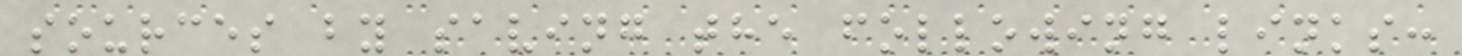sources by saving the following links:
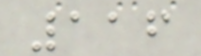116
